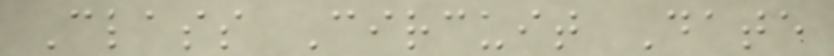Class Circuit Date
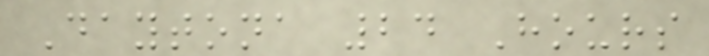Daytona 24 Hours
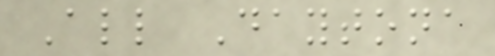All Daytona
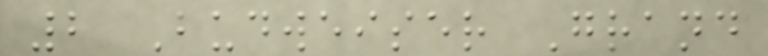2 Budweiser Grand
